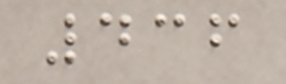436
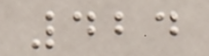424
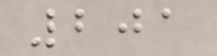201
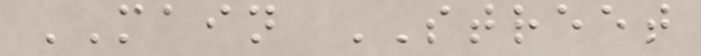MAIN STREET
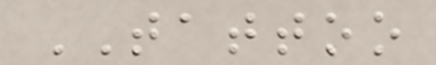TATTOO
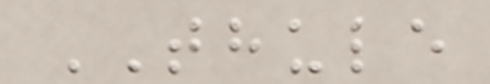THULE
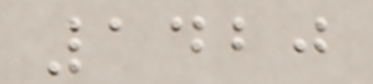1420
